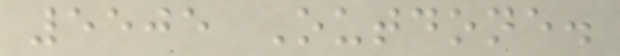5505 Outdone.
